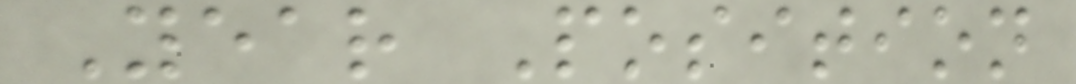Year Position
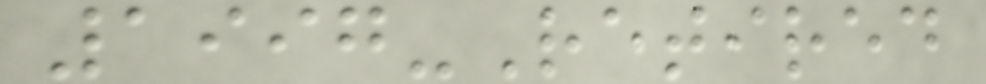1997-Retired
